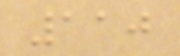110
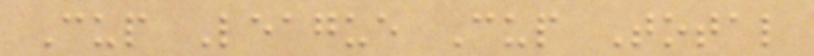Cup League Cup Total
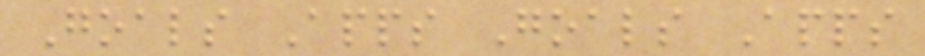Goals Apps Goals Apps
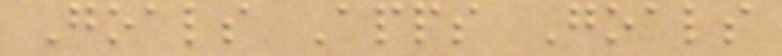Goals Apps Goals
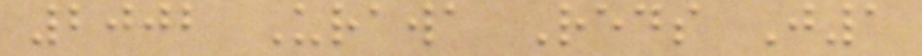2002 Urawa Reds J1
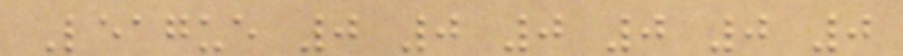League 0 0 0 0 0 0
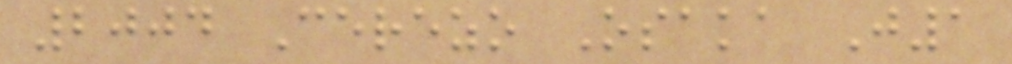2004 Cerezo Osaka J1
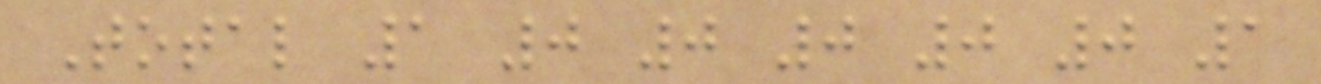Total 1 0 0 0 0 0 1
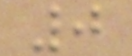0
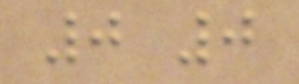0 0
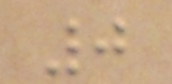0
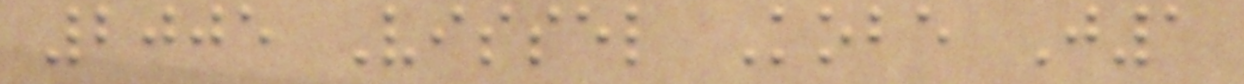2005 Vissel Kobe J1
